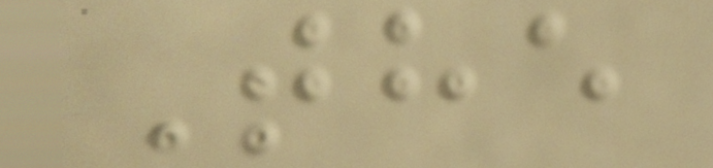The
